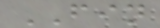FIN
